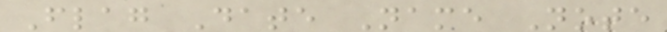Flag Date Name Note
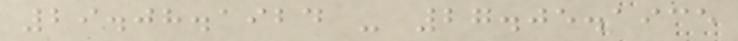29.08.1924 - 27.05.1935
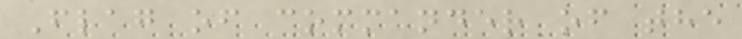Flag of commander of the
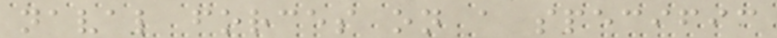naval forces on a specific
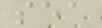sea
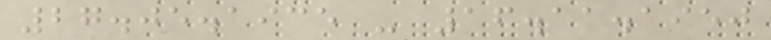27.05.1935 - 16.11.1950
